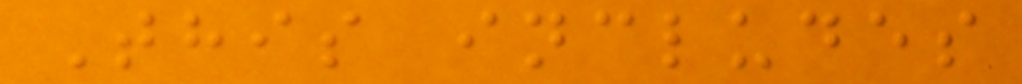This includes
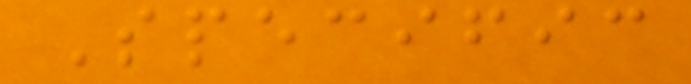Specific
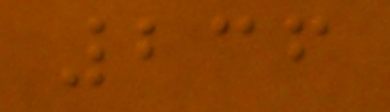236
